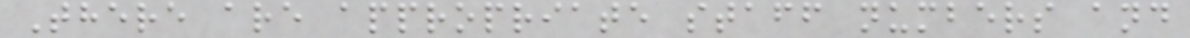There are appropriate staff numbers and
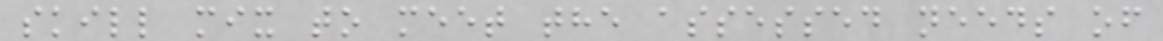skill mix to meet the assessed needs of
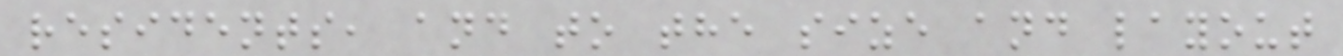residents, and to the size and layout
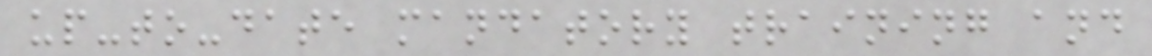up-to-date mandatory training and
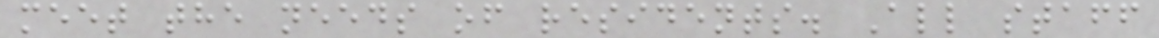meet the needs of residents. All staff
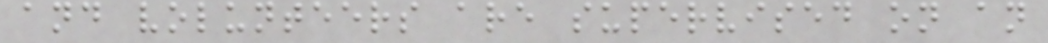and volunteers are supervised on an
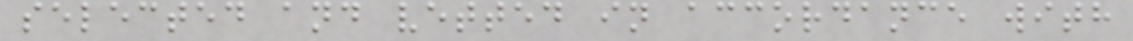selected and vetted in accordance with
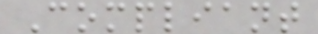Compliant
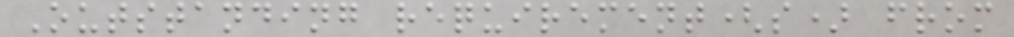Outstanding requirement(s) from
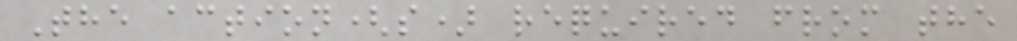The action(s) required from the
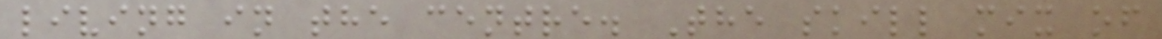living in the centre. The skill mix of
